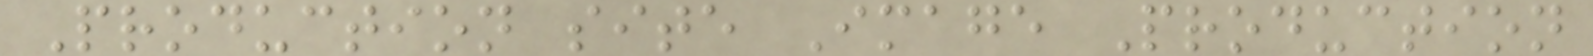Production site Image Production
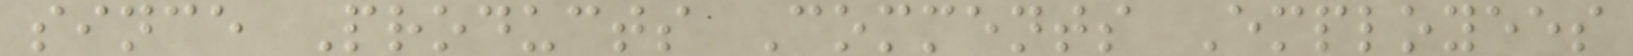since Products Comments Employees
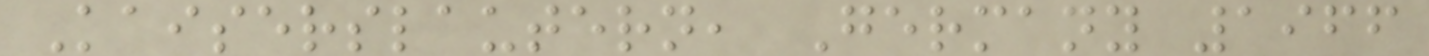Kaiserslautern, Germany 1966
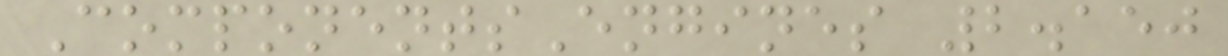ComponentsEngines 2.150
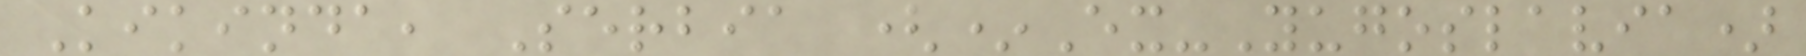Kikinda, Serbia (*Ex-Yugoslavia)
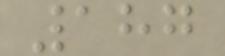187
